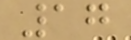17
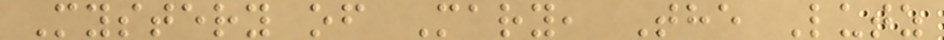Mystery of Mary, The Lutz
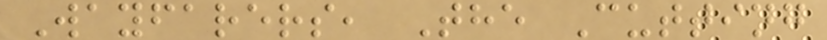Wayfarers, The Cutting
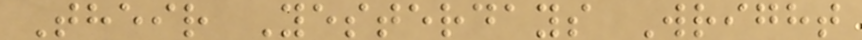Their Yesterdays Wright
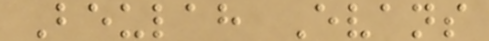Beulah Evans
